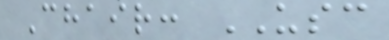Chair: USC
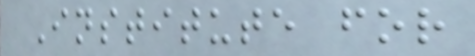Institute for
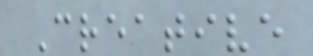Creative
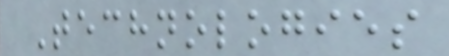Technologies
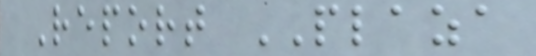Report PLAZA
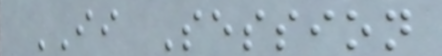II Session
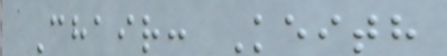Chair: Keith
